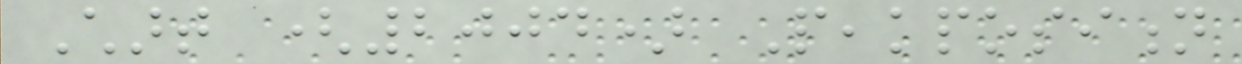Chart (2004) Peakposition
